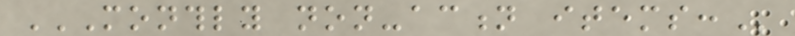MONTHLY NON-ACTION ITEMS:
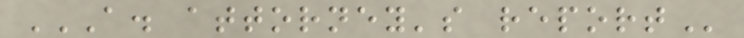A. ATTORNEY'S REPORT
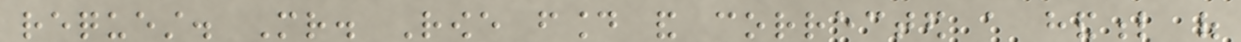request. Mr. Rowe found and corrected a handful of
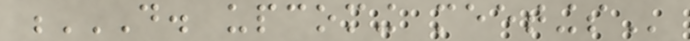D. UPCOMING MEETINGS
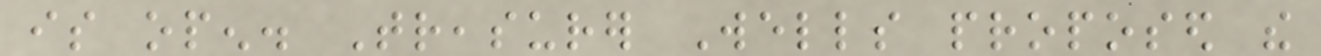is open. Treasurer Wells proposed the
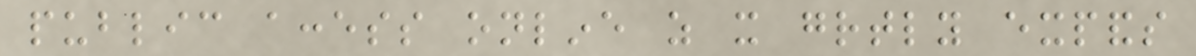public access online as it greatly expands
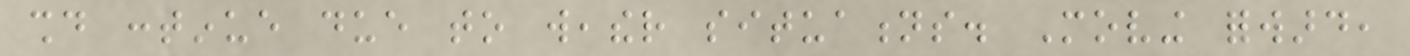should continue due to weather situations. Moving forward,
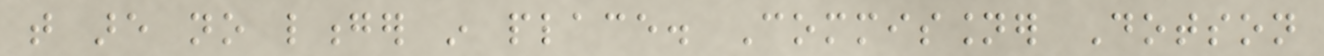that are no longer in place. Commissioner Dotson
